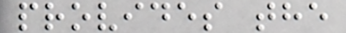provides the
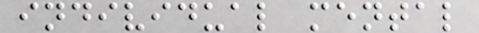individual mental
